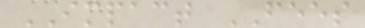IMPACT FEES
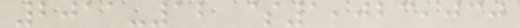2011-12 $1,023,030
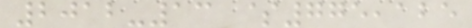2012-13 $775,125
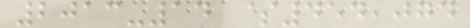2013-14 $454,074
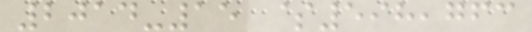2014-15 $598,763
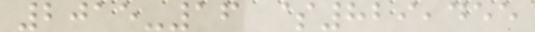2015-16 $829,455
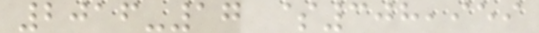2016-17 $308,959
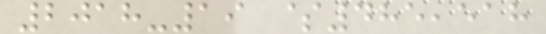2018-19 $485,518
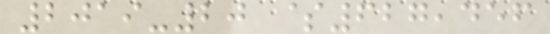2019-20 $627,456
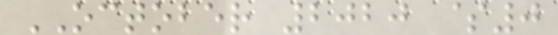OCTOBER 2020 $0
